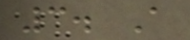3. A
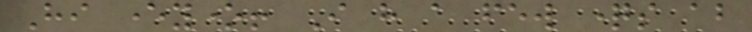Hi everyone! I have a few questions about
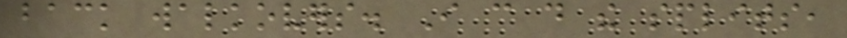back walkovers. I can do the splits,
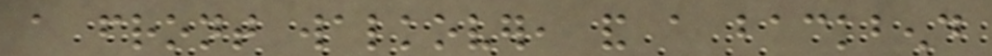a front walkover, and a backbend
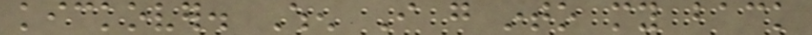kickover. When I go into my back
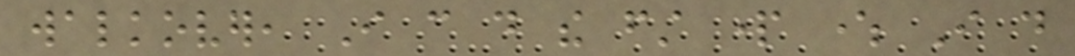walkover, I can do the first part where I do
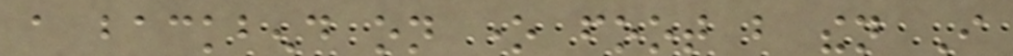a backbend on one foot but then I
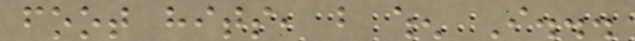foot hits, but when I...
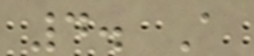4. A
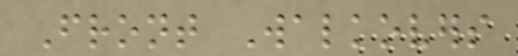Front Walkovers
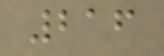216
